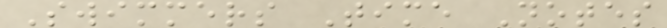Swimmers Time Notes
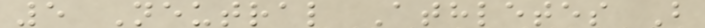5 Neutral Athletes B
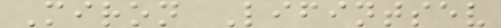Miron Lifintsev
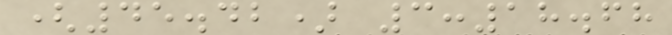(45.42) 3:18.68
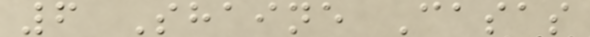6 Shaine Casas
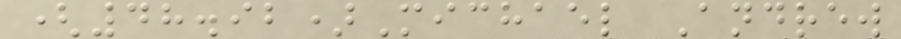(48.92)Michael Andrew
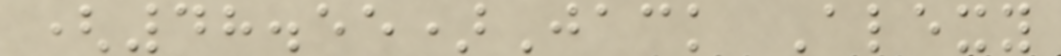(48.55)Jack Alexy
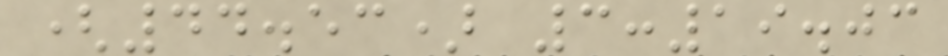(44.53) 3:19.03
